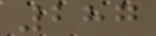287
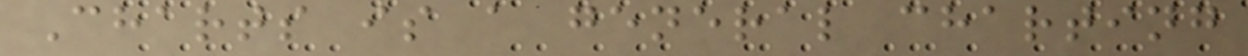Charts is a general charting
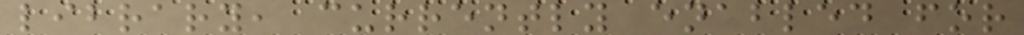library, currently enabled for
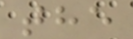the
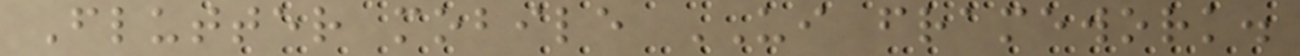Flutter mobile UI framework.
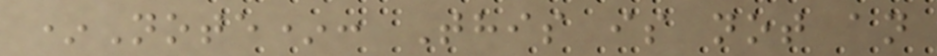*Note*: This is not an
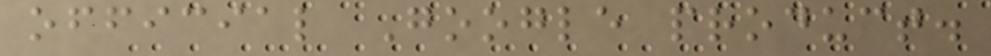official Google product.
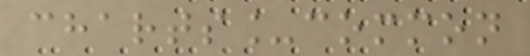charts_common
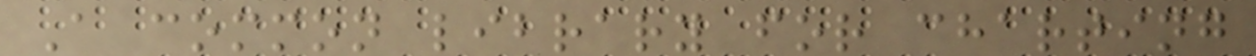A common library for charting
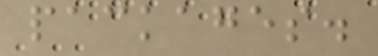packages.
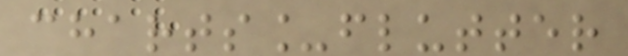charts_flutter
